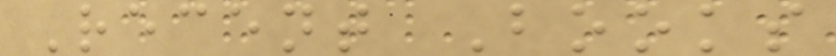Recent Books
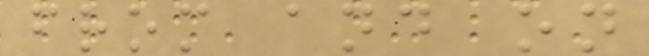from and on
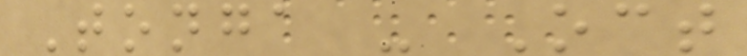Tonga - Oct
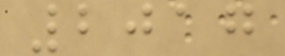2017
